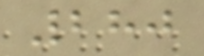280
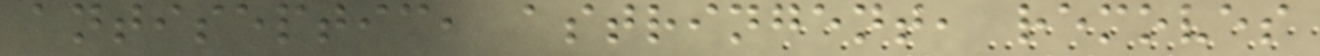antiseptic, astringent, removes
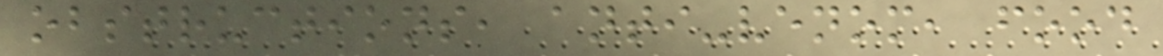obstructions, anti-venom, food
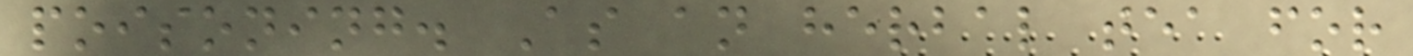poisoning. As an herbal tea for
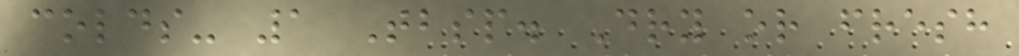colds- 1 Tbsp. Dry or fresh
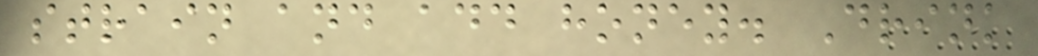strain and add honey. Drink
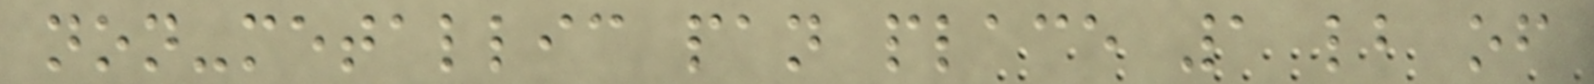non-metallic pan place 1 lb of
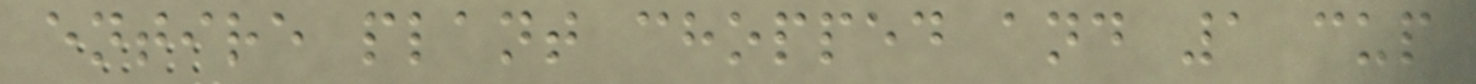entire plant chopped and 1 cup
